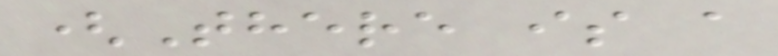(There is a
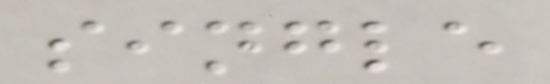single
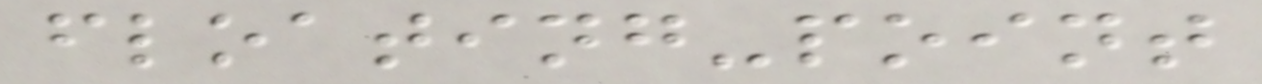floating-point
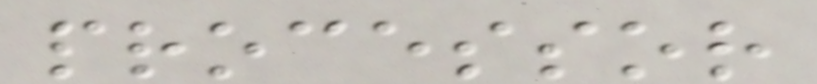processor
